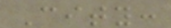City:
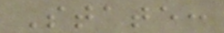State:
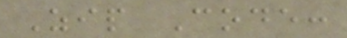Zip Code:
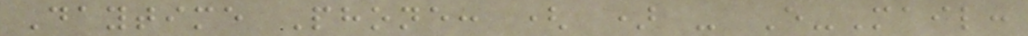Daytime Phone: ( ) - E-Mail:
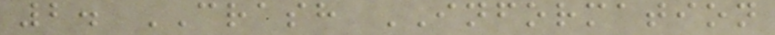2. CRASH INFORMATION
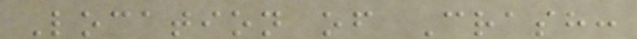Location of Crash:
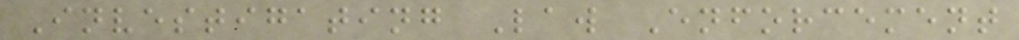Investigating Law Enforcement
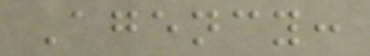Agency:
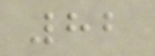82
